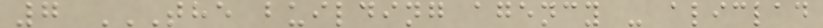7 THE BUILDING AGENCY - ALICLAD
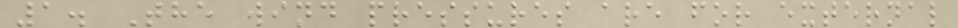1. The wind pressures are for external
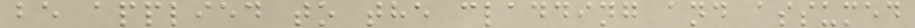be applied to the cladding and assumed
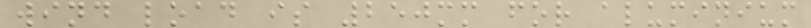wind load is 250mm for aluminium
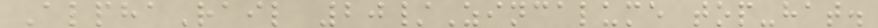AlphaRail 20/Zincalume top-hat.
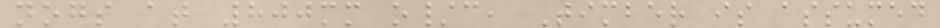nogs at 800mm o/c, Timber is assumed
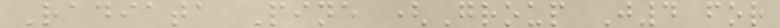Radiata Pine (Group J4 for
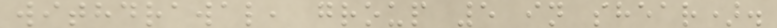withdrawal, group 5 in shear).
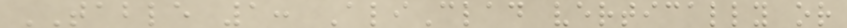TABLE 1: AliClad vertically or
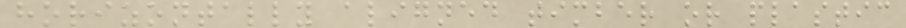horizontally aligned timber or plastic
